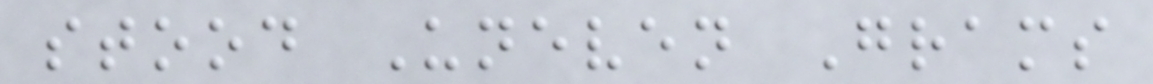stood Uneven Grams
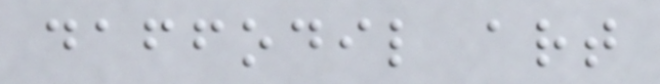daffodil art
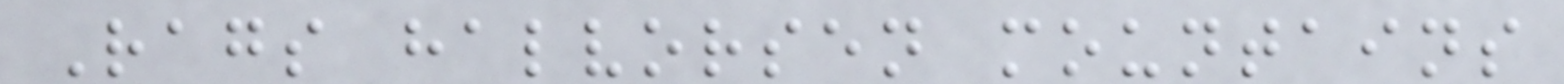Rags halvorsen mountains
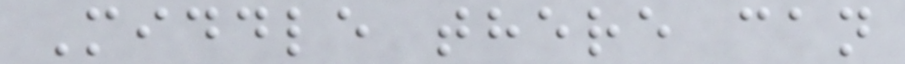Middle there can
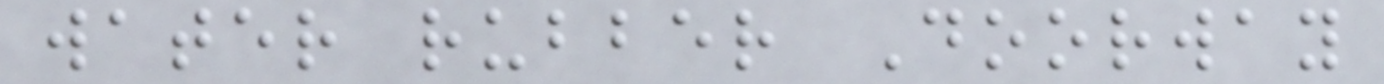water rubber Doorway
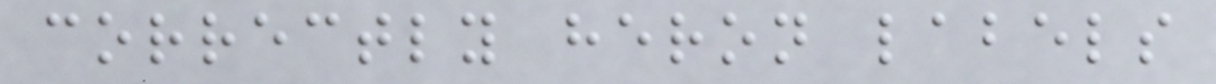correctly heron labels
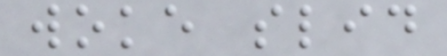woke slid
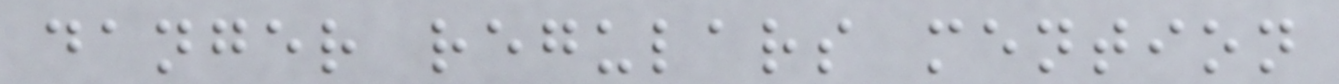danger regulars mention
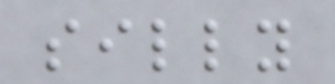silly
